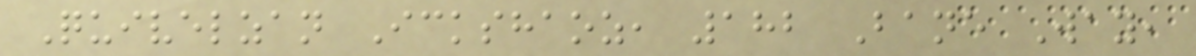Quivelzan Ickshaoz, 182 Bane Way,
